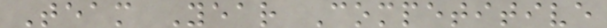Team Year Competitive
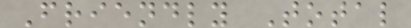Friendly Total
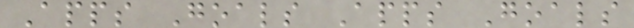Apps Goals Apps Goals
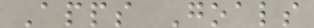Apps Goals
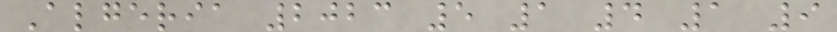Algeria 2023 5 1 4 1 9
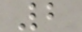2
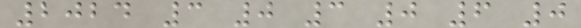2024 3 0 3 0 6 0
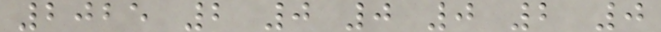2025 2 0 0 0 2 0
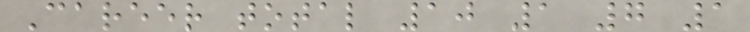Career total 10 1 7 1
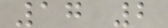17 2
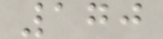170
